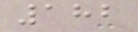182
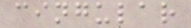cingular
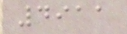4911
